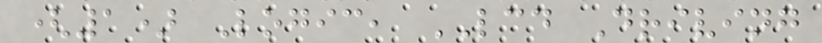(1) Logic, LCD Driving
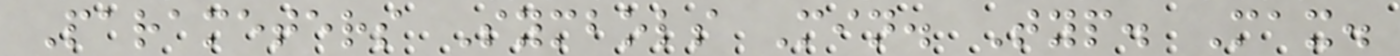Parameters Symbols Min. Typ. Max.
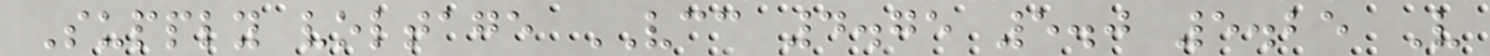Supply voltage VCC 4.75 5.0 5.25 V
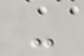-
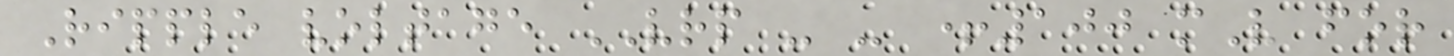Ripple voltage VRP - - +100 mV for
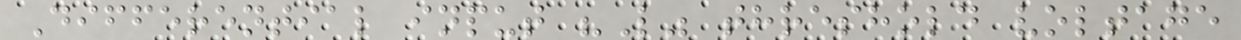Differential input "L" threshold voltage
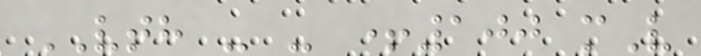VTH - - +100 mV
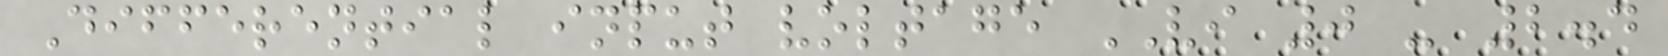Differential input voltage VI 0 - 2.4
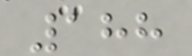188
